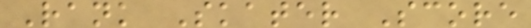Rank Skater Score
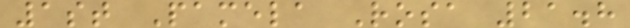1st Pamela Rosa 21.8
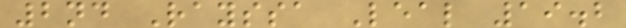2nd Rayssa Leal 19.2
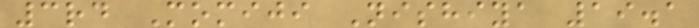3rd Momiji Nishiya 19.1
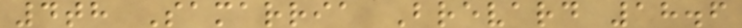4th Samarria Brevard 18.6
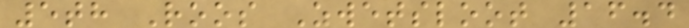5th Roos Zwetsloot 16.4
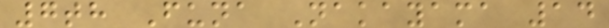7th Funa Nakayama 14
